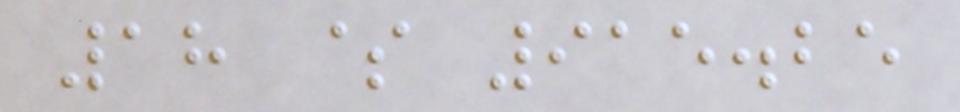18 $ 915.25
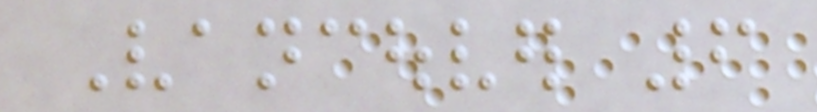Vancouver 6
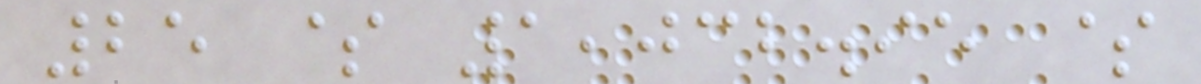25 $ 1,032.95 $
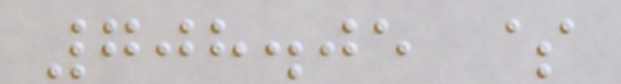708.05 $
